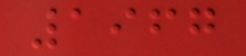1967
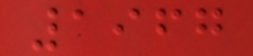1967
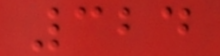324
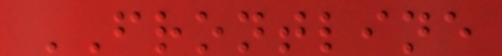FRONTLINE
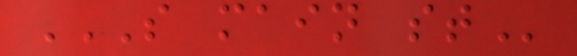S MAIN ST
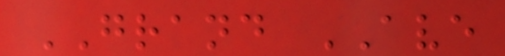GRAND AVE
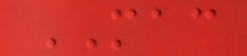MAC
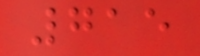715
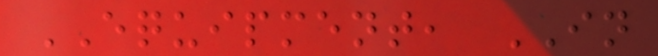EQUIPMENT, IN
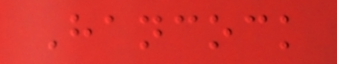Hancock
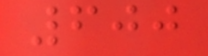600
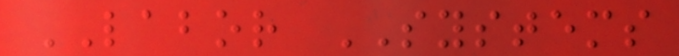LABOR SYSTEMS
